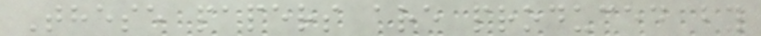These papers are produced by
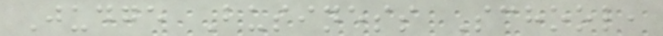Judge Business School,
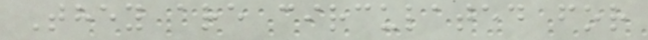They are circulated for
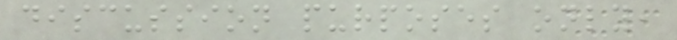discussion purposes only,
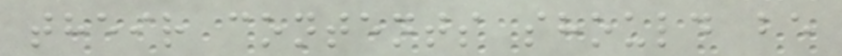their contents should be
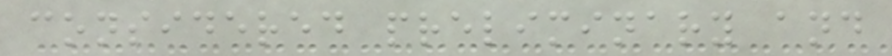considered preliminary and
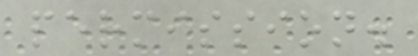permission.
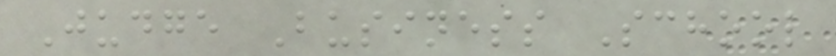Judge Business School
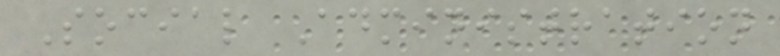Social Administration
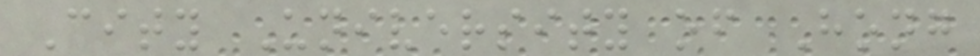City University of Hong
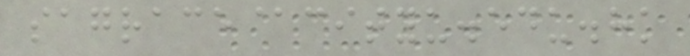sagrace@cityu.edu.hk
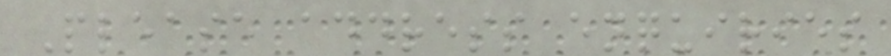Please address enquiries
